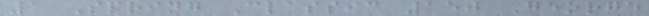1 Spring Classic 150 George
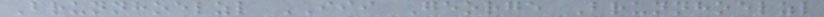Brunnhoelzl III George Brunnhoelzl
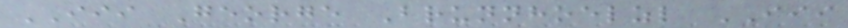III George Brunnhoelzl III
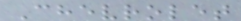Chevrolet
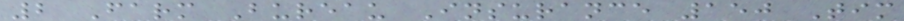2 Farm Bureau Insurance 150 Tim
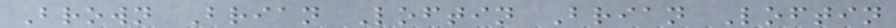Brown Brian Loftin Brian Loftin
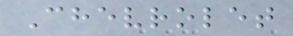Chevrolet
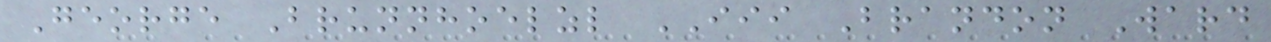George Brunnhoelzl III Brandon Ward
